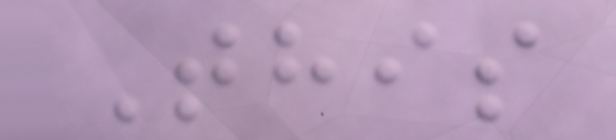This
